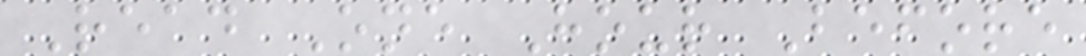Read One Hour Before
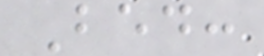Bed:
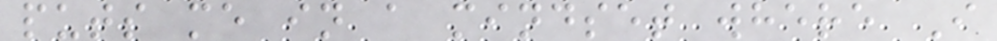puts me in a mindset where I
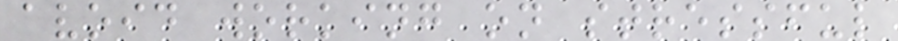avoid working on stressful
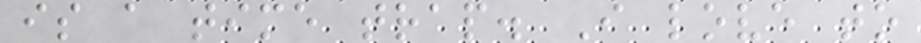is a time trap. I love to
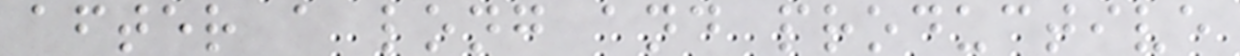after a long and productive
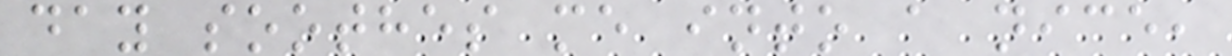day soothes me into a nice,
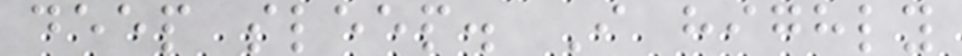deep sleep. I highly
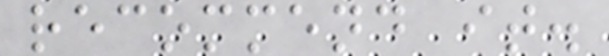recommend it.
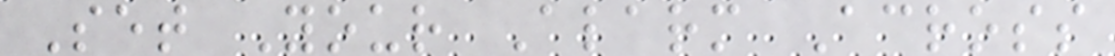Set Your Alarm Across
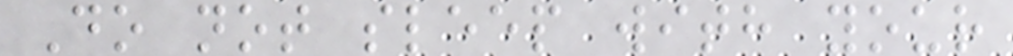Do not sleep with your
